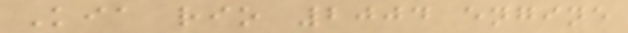Kia rio 2004 engine
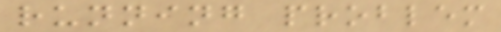running problem
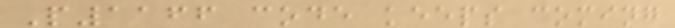P1166 code keeps coming
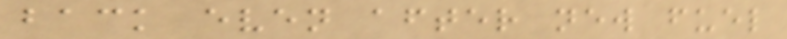back even after new fuel
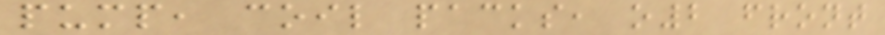pump, coil packs, o2 front
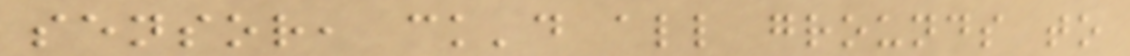sensor, ck'd all grounds to
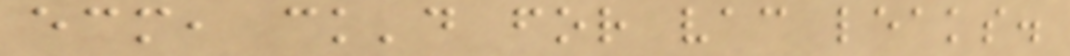ecm, ck'd for vac leaks.
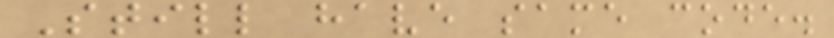Still have same code.
